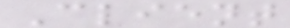Client
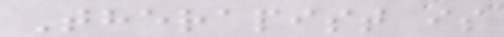Therapist is
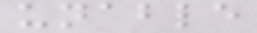unable
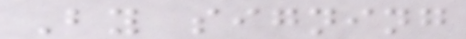By signing
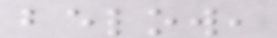below,
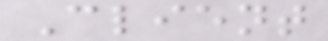Client
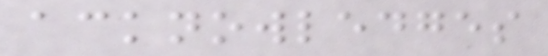acknowledges
